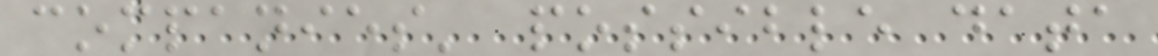companies' possible data
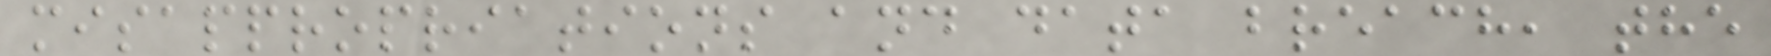misappropriations and data breach, the
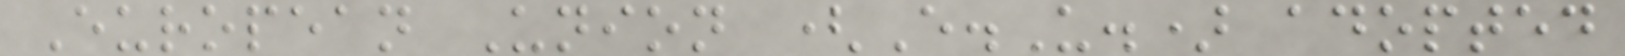European Union (E.U.) adopted
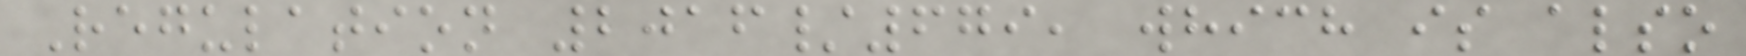Regulation 2016/679, which is also
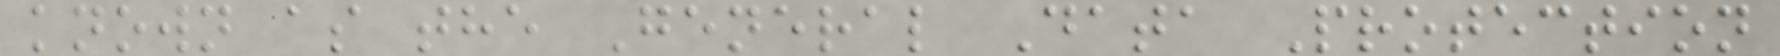known as the General Data Protection
